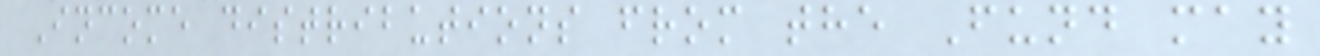Income distributions from the Fund may
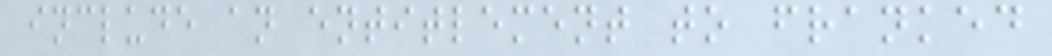include an entitlement to franked
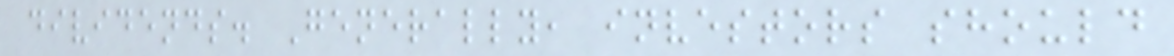dividends. Generally, investors should
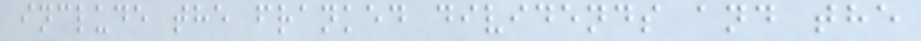include the franked dividends and the
